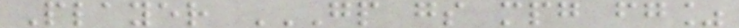Player GP GS MPG FG%
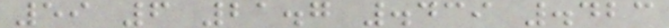59 6 21.7 .439 .423
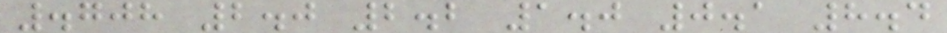.708 2.0 2.2 1.0 0.1 8.4
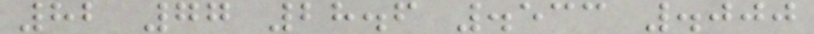82 77 28.6 .533 .000
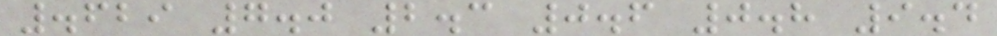.629 7.0 2.3 0.6 0.8 9.4
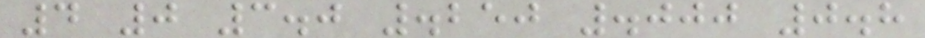4 0 3.0 .250 .000 0.8
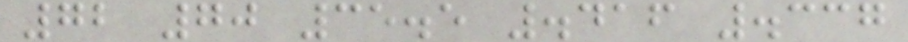72 70 35.5 .416 .337
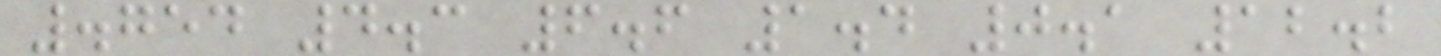.754 4.3 6.6 1.4 0.1 12.2
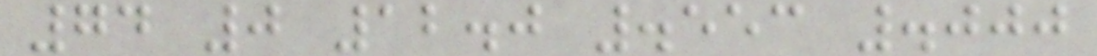74 0 12.0 .553 .000
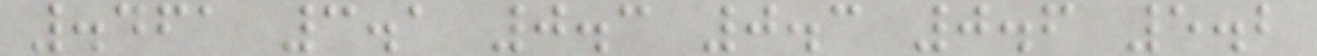.461 3.1 0.3 0.3 0.6 5.2
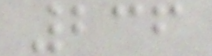236
